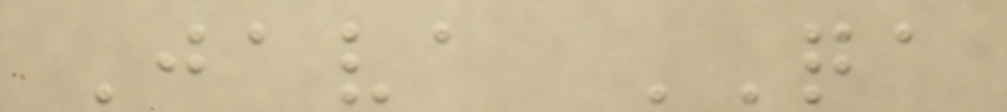Java QA
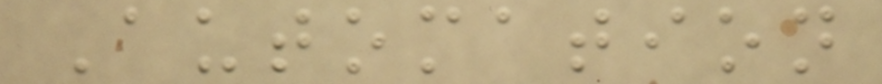Automation
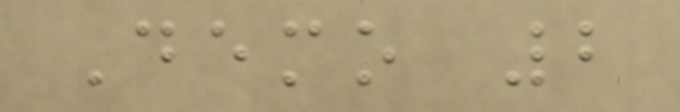Demo 2
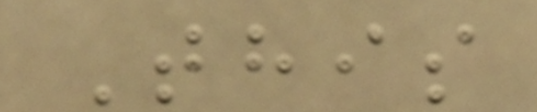This
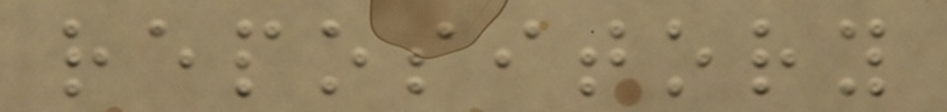repository
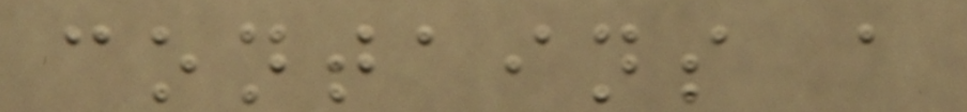contains a
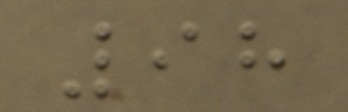98
